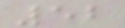52
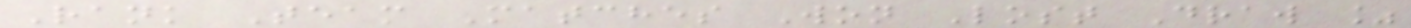Rank Team Matches Won Lost Draw %
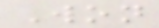Won
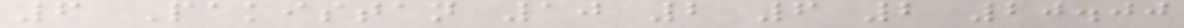6 Pakistan 10 2 6 2 20.00
